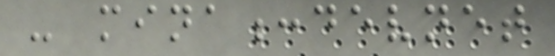- mina:devnet
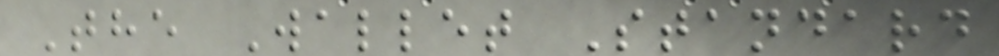The Wallet Standard
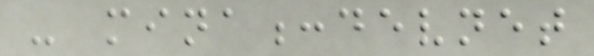- mina:devnet
